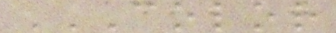COLOR
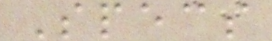Specs
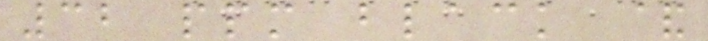32 ppm black &
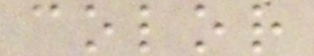color
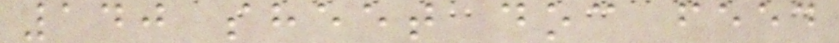140 sheet doc feed
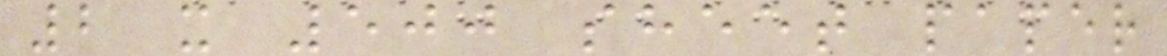2 x 500 sheet paper
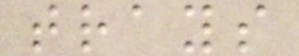trays
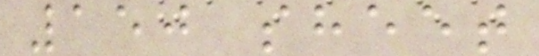150 sheet
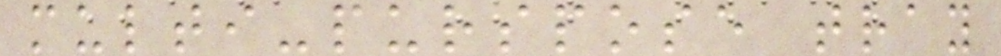multi-purspose tray
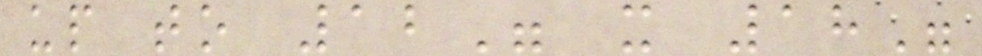up to 12" x 18"
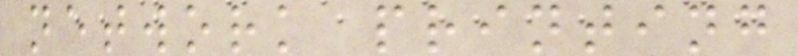network printing
